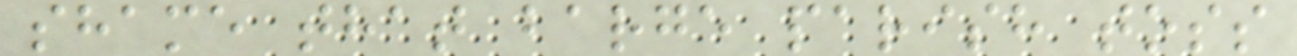shame that barge parish toss
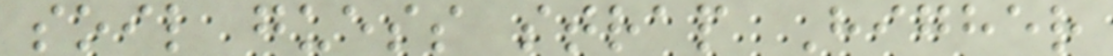soil guess strap Higher
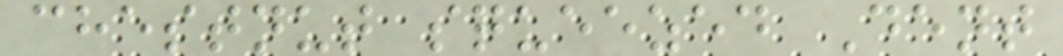chestnut squeezed Dent
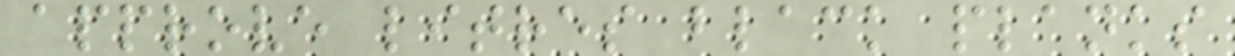approve litres black planks
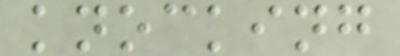knocking
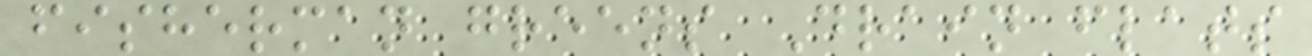fisherman greens Drain flats
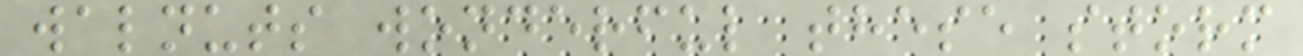walnuts wonderful these storm
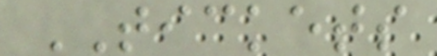TICKETS
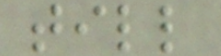till
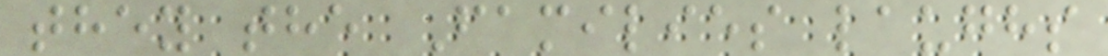they the Families laughs
